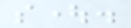sought.
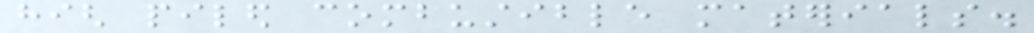high piled combustible materials.
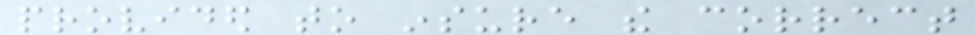provided to insure the correct
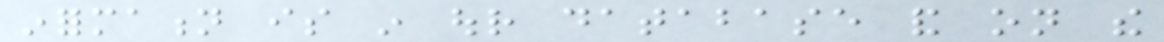information is in our database and on the
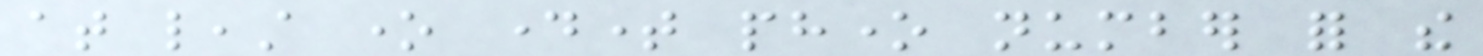at least one daytime phone number for the
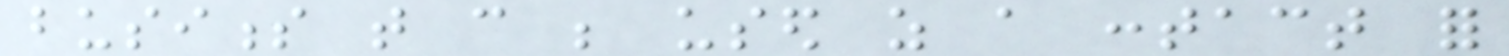business that can be used as a contact for
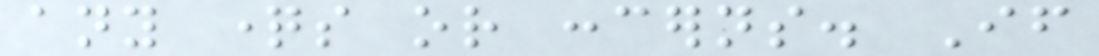any questions or concerns. If
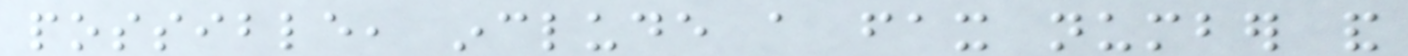possible, include a fax number and
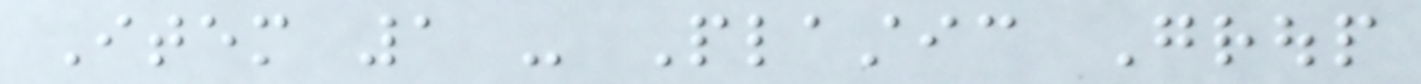Item 1 - Plastic Group
